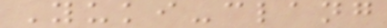Yuki-clang
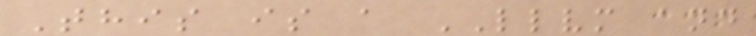This is a LLVM and
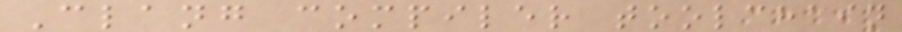Clang compiler toolchain
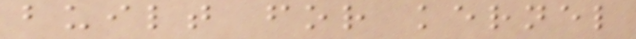built for kernel
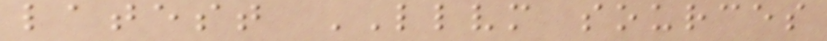latest LLVM sources
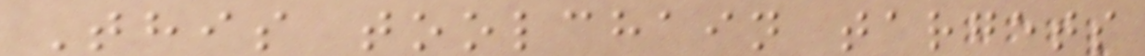This toolchain targets
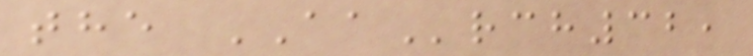the AArch32,
